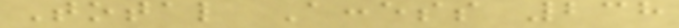Total Access 238
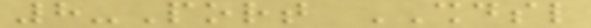8-Port SHDSL
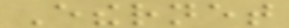Ethernet
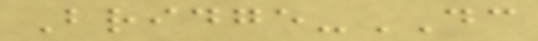Bridge-DC
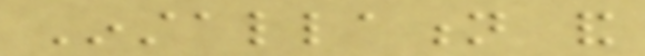Installation and
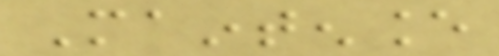Maintenance
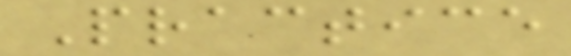Practice
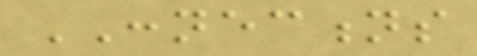CONNECTIONS
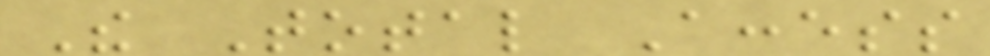The Total Access
